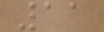11
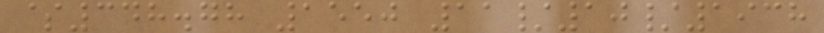$348.78 1550 11/10/1938
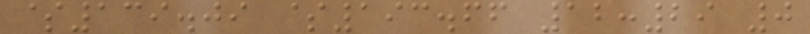$139.09 $193.66 12:29 0
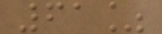61%
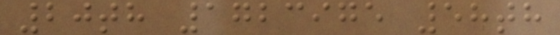20th 1723975 58th
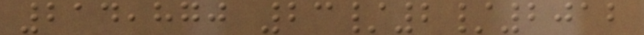214,870 23/2/2012
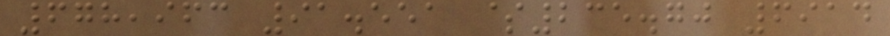678,963 91.551 $235.70 6914
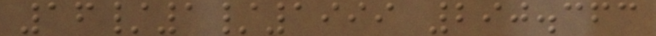16/1/1999 290.363
